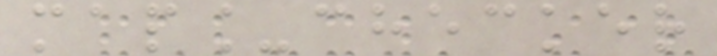map_checker
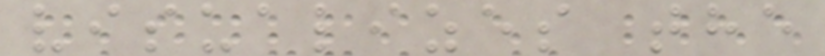visualizes the
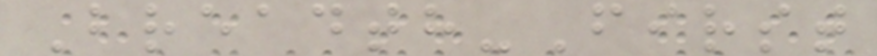Breadth-First
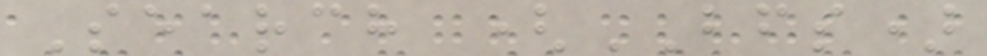Search (BFS)
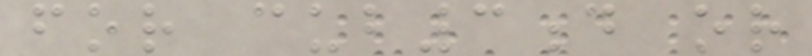for cub3d or
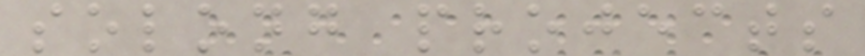solong projects
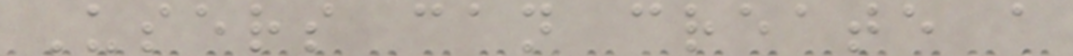Users can create a
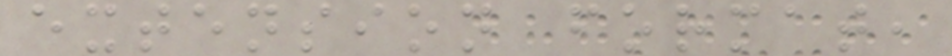extension format,
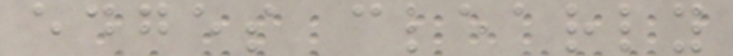edges clearly
